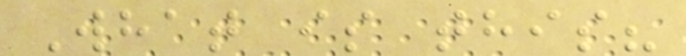What is this?
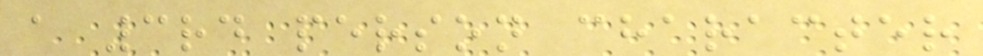a 3rd person character
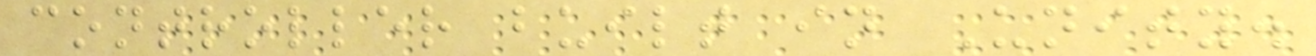controller built in Unity.
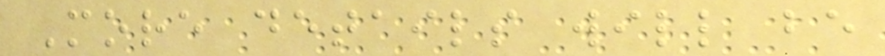More details will be
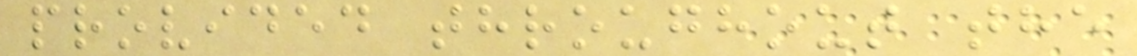provided throughout the
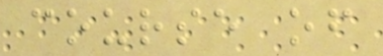course of
